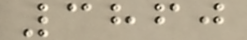3860
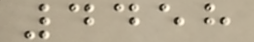4458
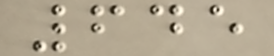645
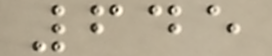645
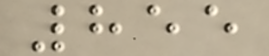855
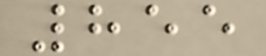855
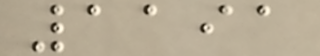1191
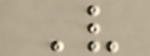V
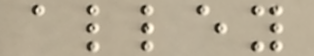alley
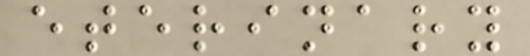eterinary
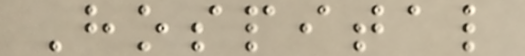Hospital
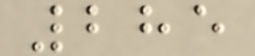285
